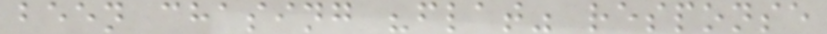been chasing "flat" response
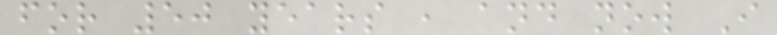for 50 years , and now I
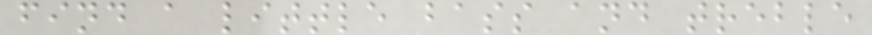find a little bass and treble
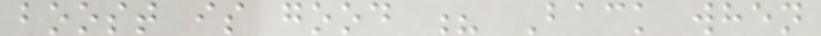boost is good ? Back when
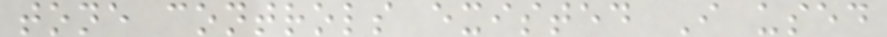tone controls existed I used
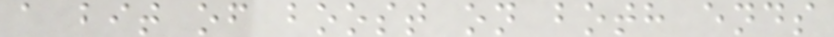a bit of boost on both ends
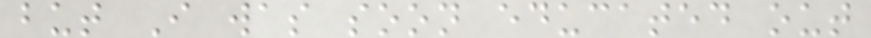but I was soon educated out
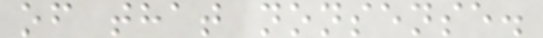of that nonsense.
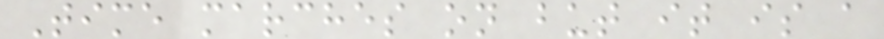Time marches on but it is a
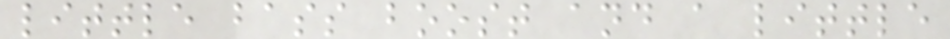little bass boost and a little
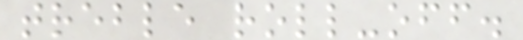treble roll-off.
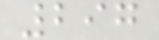297
